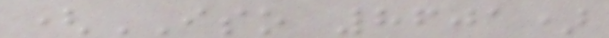(ISO 8601)
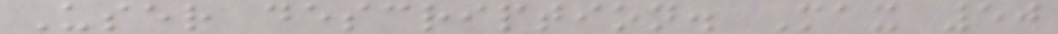User description. Max 50
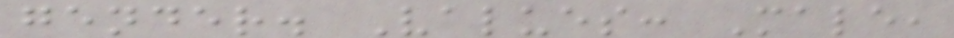gender. Values: Male,
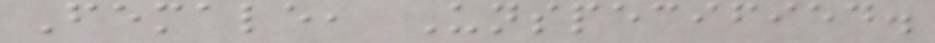Female, Unspecified.
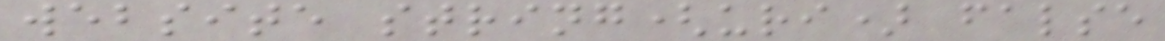website string(uri) false
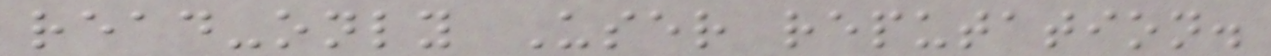read-only User reputation.
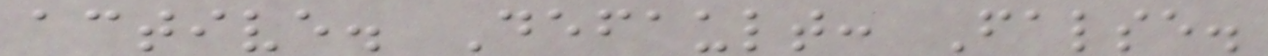active. Default: False.
